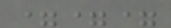===
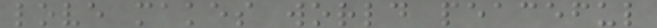love makes world peaceful
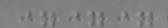===
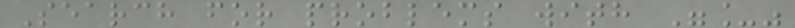Search for problems with "_"
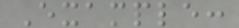Example:
